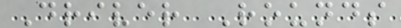Driver Rounds
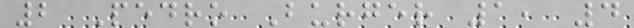2 Pedro Burger 1, 4
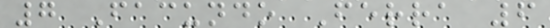7 Facundo Ferra 6
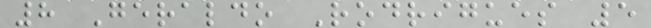8 Geraldo Rodrigues 5
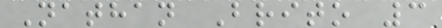Nathan Brito 3
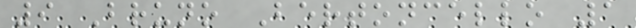9 Bruno Bertoncello 1
